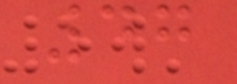47
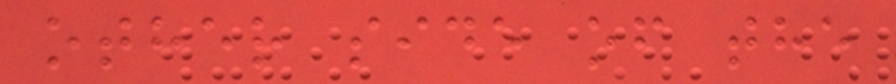other side of the
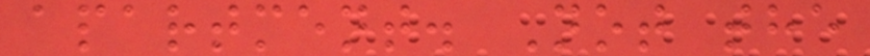apartment. Not the
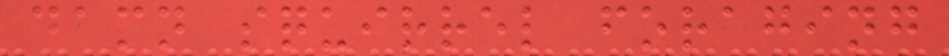damn squirrel foraging
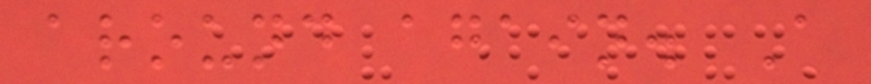around again. A
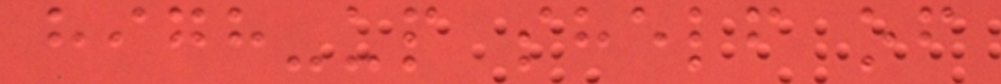high-up shelf of
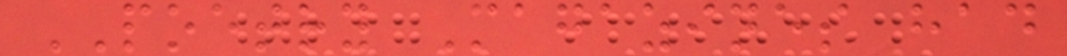POETRY Magazines had
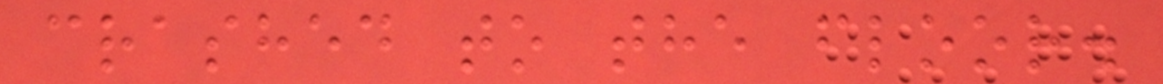crashed to the floor.
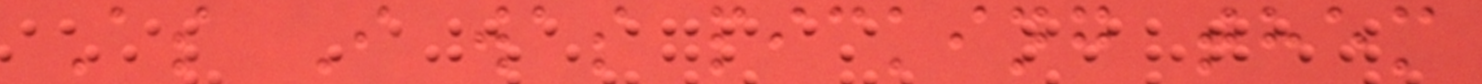As I was picking them
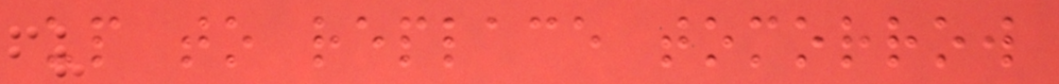up to replace tomorrow
